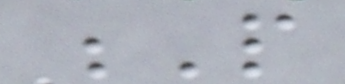P
